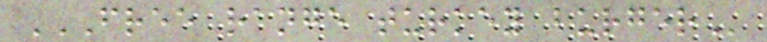FREE RANGE TURKEY BURGER
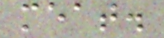meat.
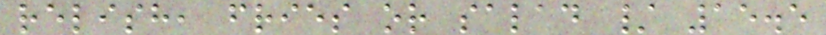relish, fries or salad / 15.5
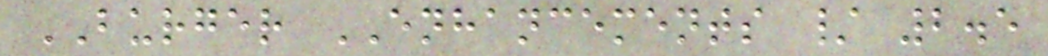BURGER ENHANCEMENTS / 2.5
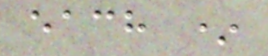each *
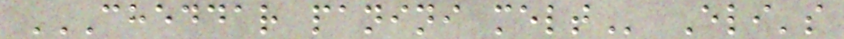CHEDDAR PANINI MELT Eli's
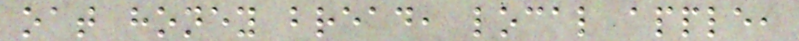oat honey bread, local apple,
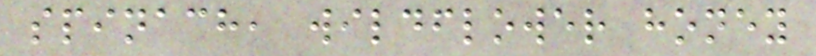spinach, wildflower honey
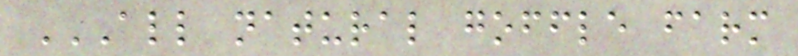ALL NATURAL GOFFLE FARM
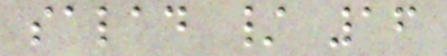salad / 16
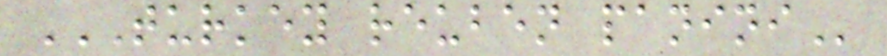TURKEY REUBEN PANINI
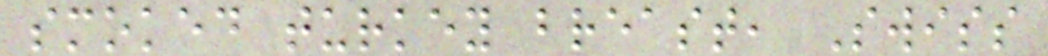smoked turkey breast, Swiss
